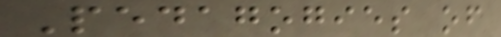Pedagogies of
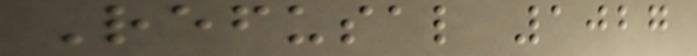Refusal 1027
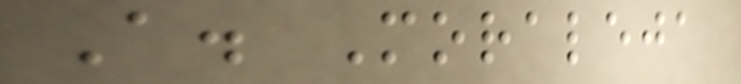A. Moraleja
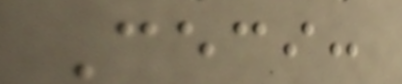Ceci:
